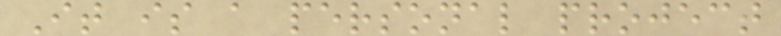It is a personal project
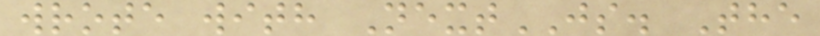wrote with NextJS. The
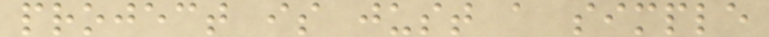project is just a simple
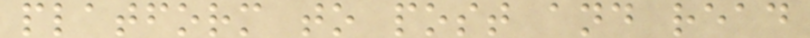platform to post and read
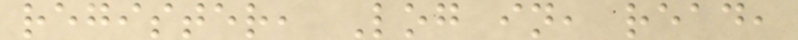register, Log in, read,
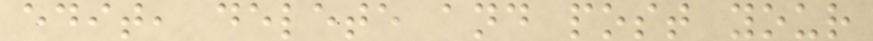edit, delete and post your
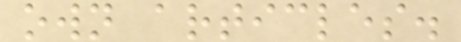own articles.
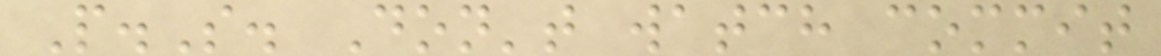P.S. Don't watch commit
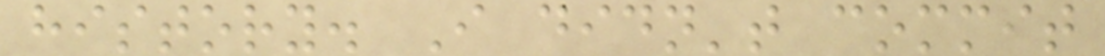history. I didn't commit
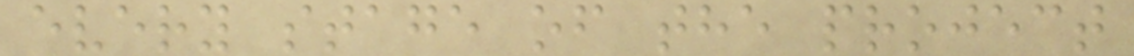every stage of the project
